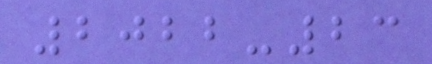2022-23
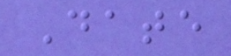Date
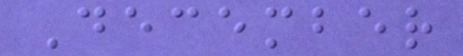December
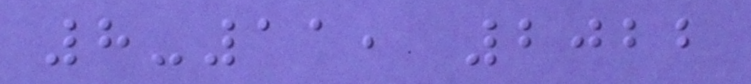8-11, 2022
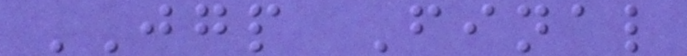JGP Final
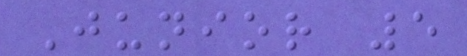Junior 5
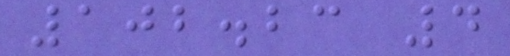102.23 4
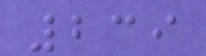239
